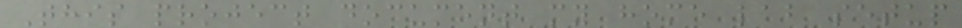This project document my home lab setup
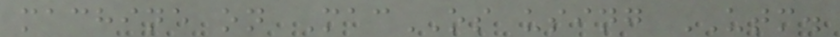machine on MacOS using UTM.
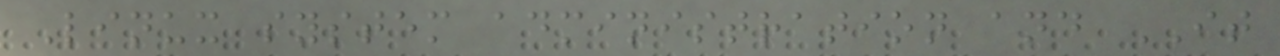Linux system administration and IT
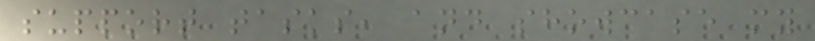support tasks, and showcase my
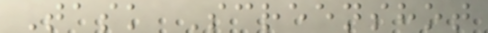Task Screenshot
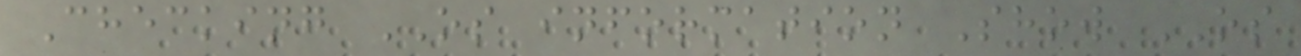Checking OS information Show OS
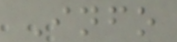Info
